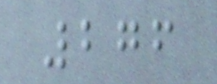276
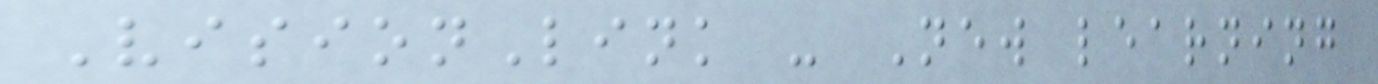VisionLink - New learning
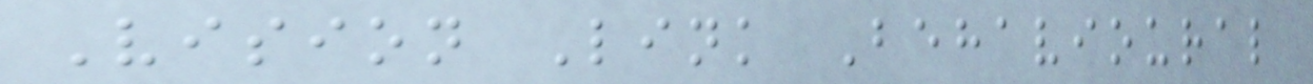Vision Link Behavioural
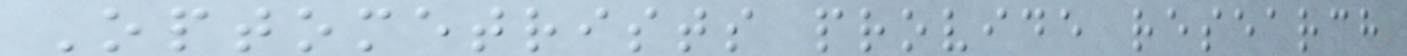Optometrists provide research
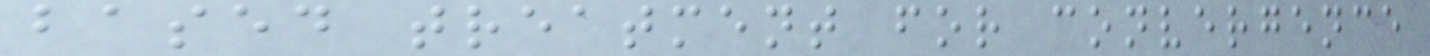based treatment for convergence
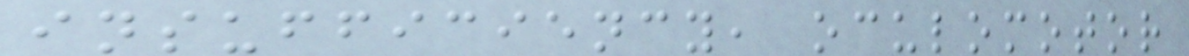insufficiency, oculomotor
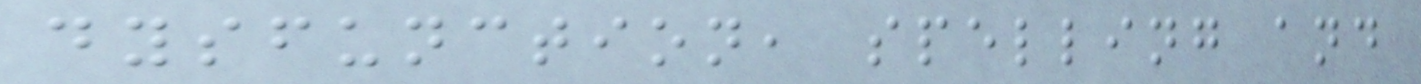dysfunction, spelling and
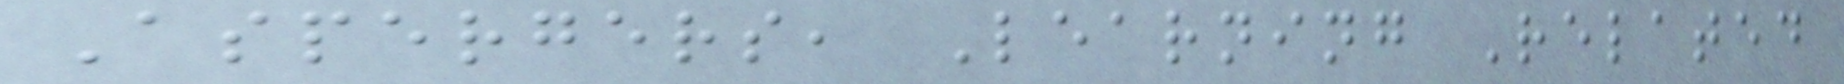Aspergers, Learning Related
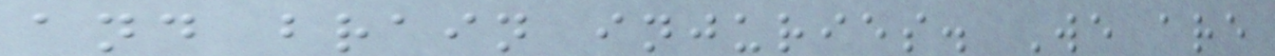and brain injuries. We are
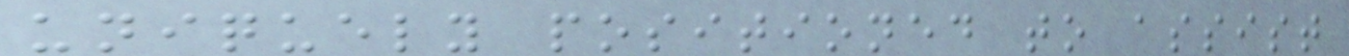uniquely positioned to assist
